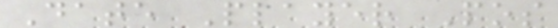Date Player Pos
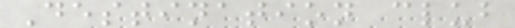Destination club
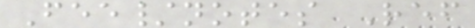Fee/notes Ref
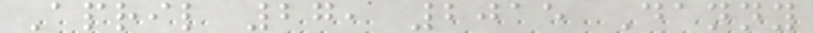April 27, 2015 Danny
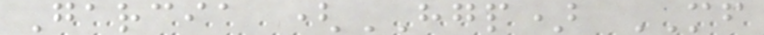Garcia (HGP) MF
